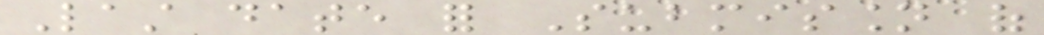Last date for Submission of
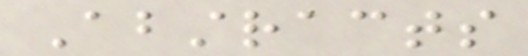Abstracts
